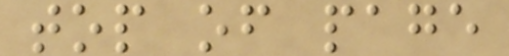top of page
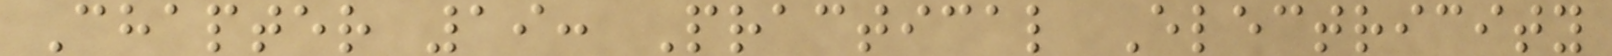Chapter 19: Practical Electricity
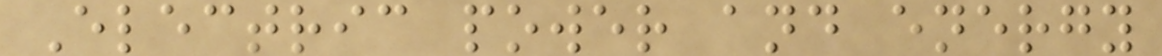Electric power and energy
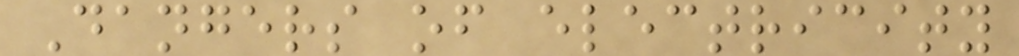Dangers of electricity
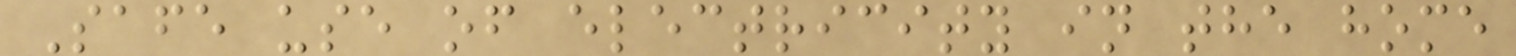Safe use of electricity in the home
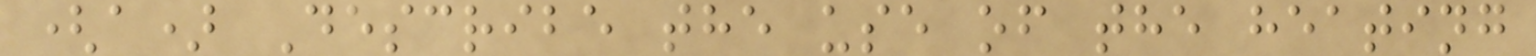(a) Describe the use of the heating
